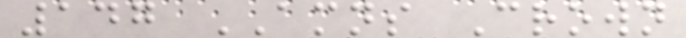147 AMNS Crown
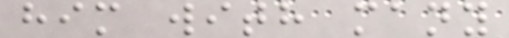him with many
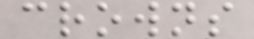crowns
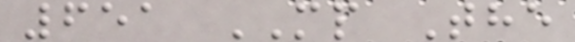651 MP The
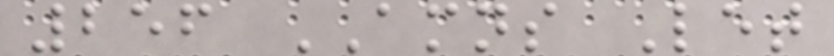256 AMNS Let
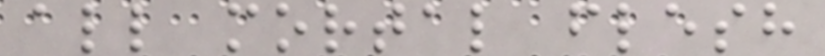all mortal flesh
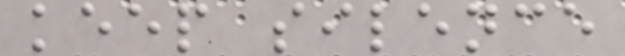keep silence
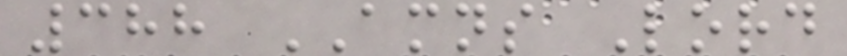388 AMNS Lord
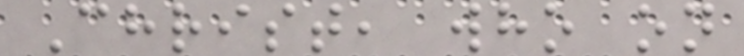Christ, who on
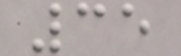35
